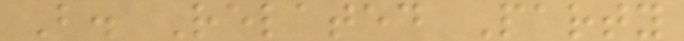B. Related Party
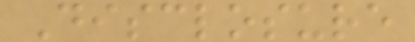Disclosure
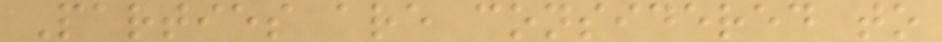Parties are considered to
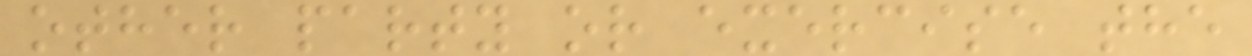other party or exercise the
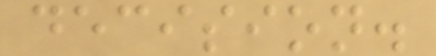decision.
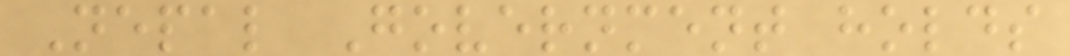Nepal Government holds
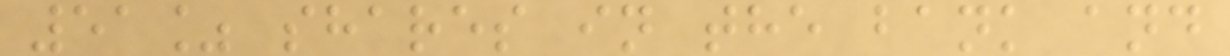51% shares in the bank and
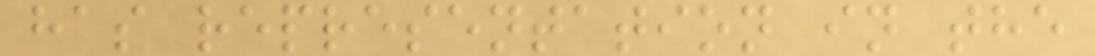has representation in the
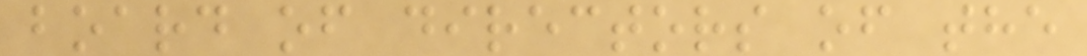board of directors of the
